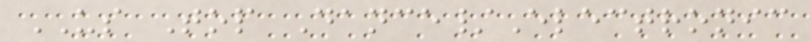US Top Dance/Electronic
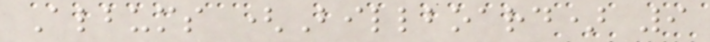Albums (Billboard) 9
